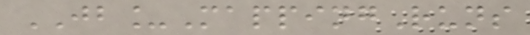JB_MappingRuns
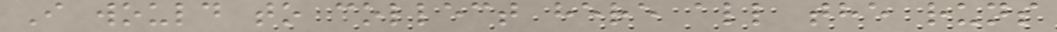I would to collect here all the runs
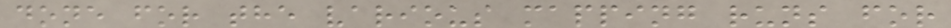done for the various mapping runs for
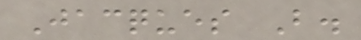Jacques B.
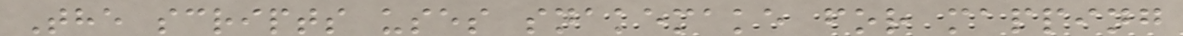The scripts uses snakemake for mapping
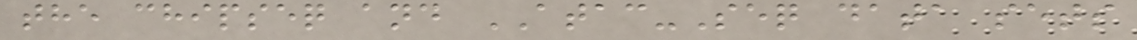the chipseq and ATAC-Seq data sets
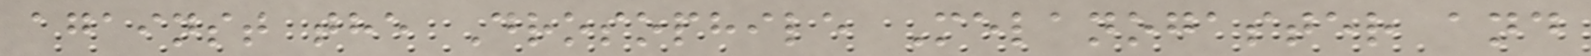against the Drosophile Melanogaster and
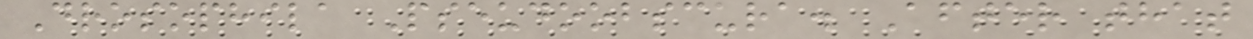Drosophila Pseudoobscura. After that
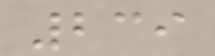239
